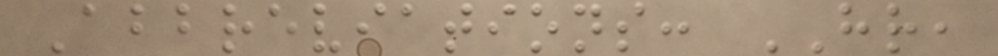Abbreviations: HR,
